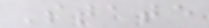State
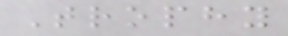Trophy
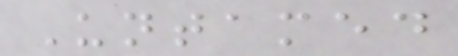Untamed
